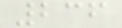236
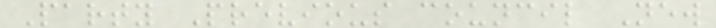Party Previous council New
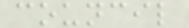council
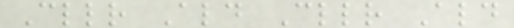Cllr Ald Cllr Ald
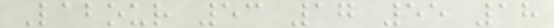Labour 53 17 55 18
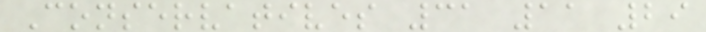Conservatives 31 11 29
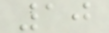10
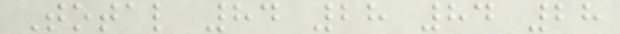Total 84 28 84 28
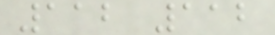112 112
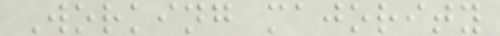Working majority
